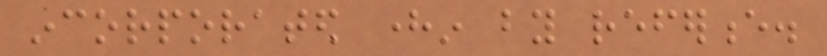incorporated herein by reference.
